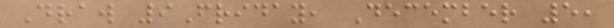Draw 9Friday, December 5,
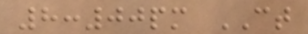8:00pm CT
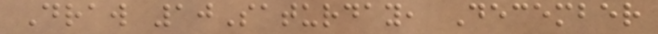Draw 10Saturday, December
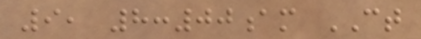9, 8:00am CT
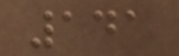141
